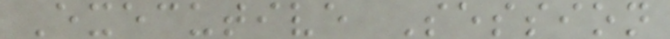Executive Session
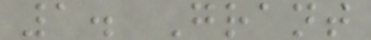1. Grant
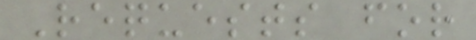Requests for
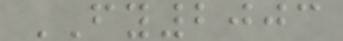FY2003
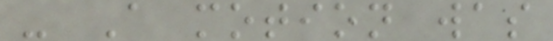- A motion was
